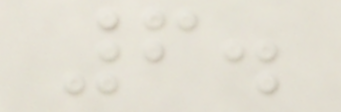6.
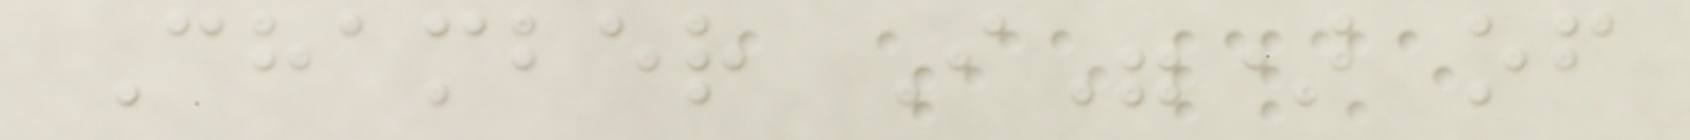Chamber I") of
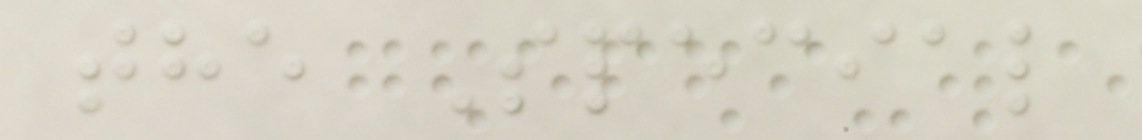the Special
